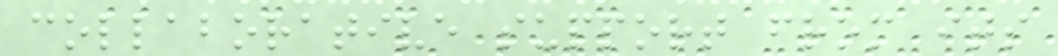collaborative support from its
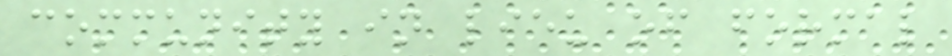community in lieu of formal
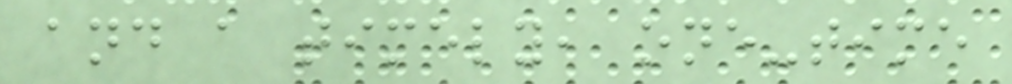and a timely, one-time
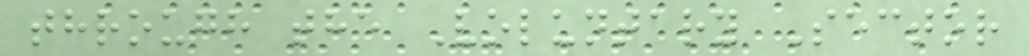through the Voluntary Sector
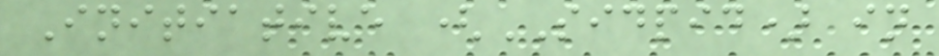Initiative (SIDPID) in
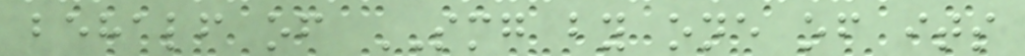behalf of SMG by one of its
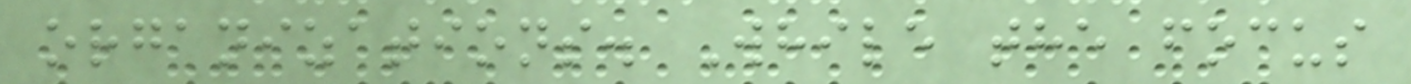organizations. While the focus
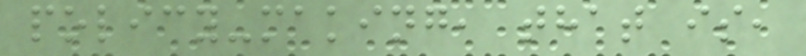policy-making, that is,
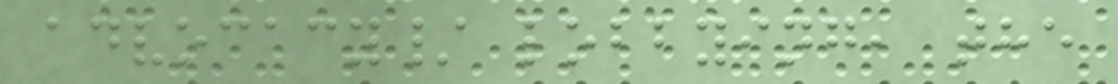advocacy/ lobbying, the
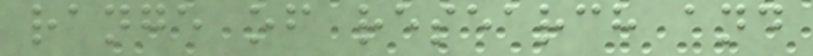range of research and
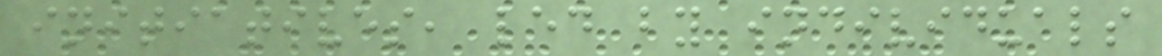initiatives, led by individuals
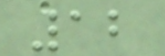12
